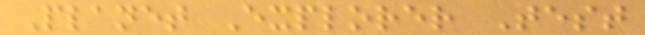Planet Explorer Test
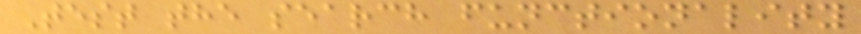Test the search functionality
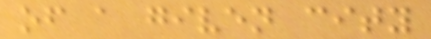of a given city
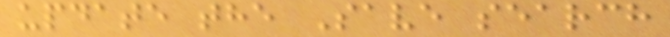update the Save search
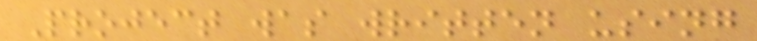Project was written using
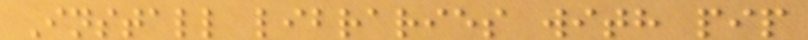Install libraries with pip
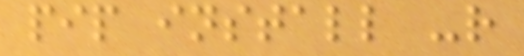pip install -r
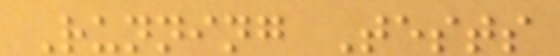Running Tests
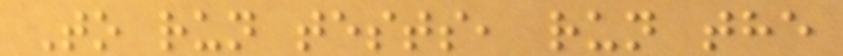To run tests, run the
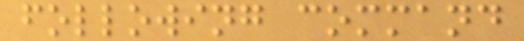following command
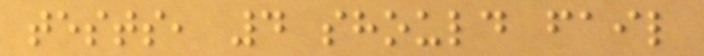tests, 4 should fail
